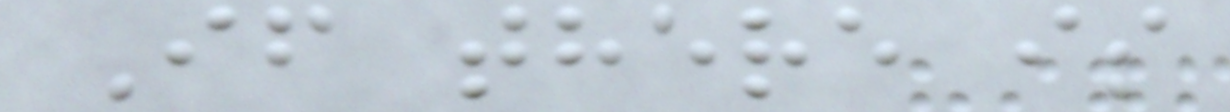If there is
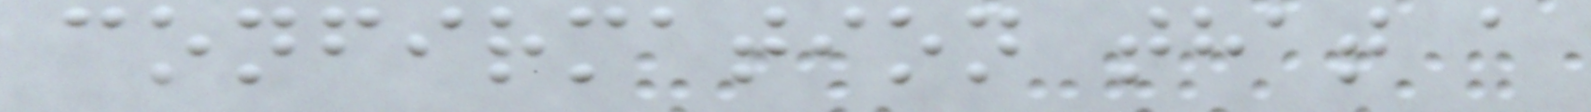confirmation that a
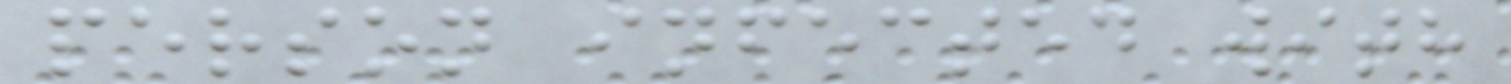person infected with
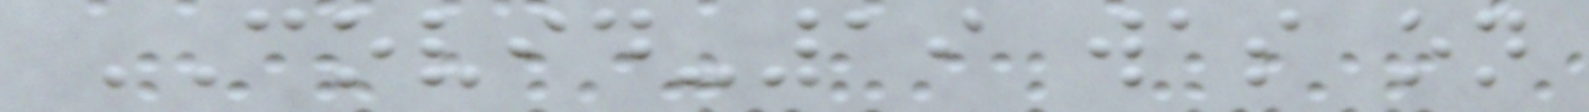COVID-19 was on
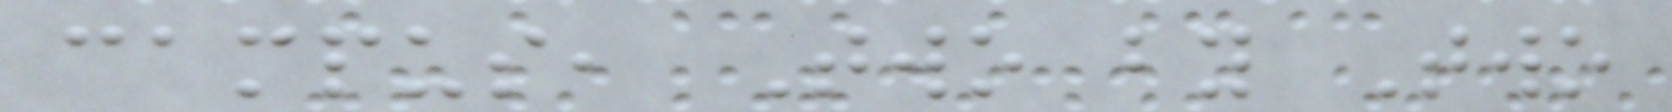campus, Two by Two
